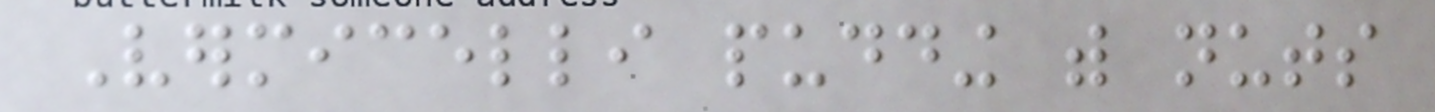Vermicelli pudding with nuts
